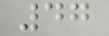47
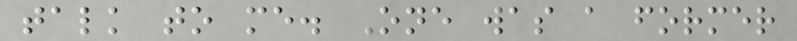talk to me. One was a former
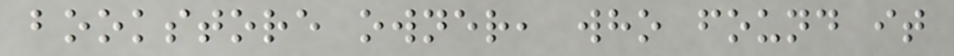bookstore owner, who found it
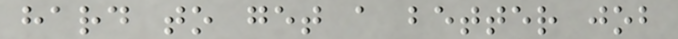hard to get a better job
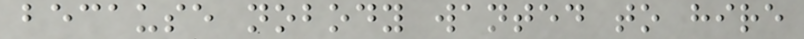because nobody wanted to hire
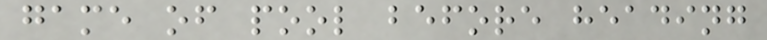game of pool before heading
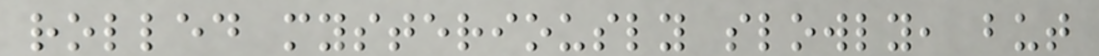rolled mysteriously slowly, but
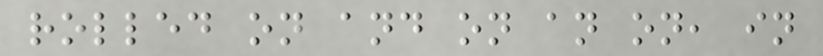rolled on and on an on, in
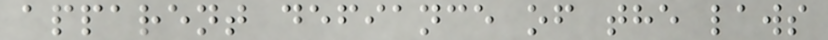apparent defiance of the laws
